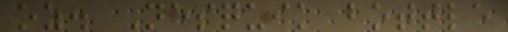oz. Nesquik bottle
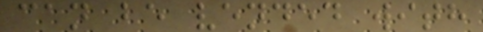can be vended with
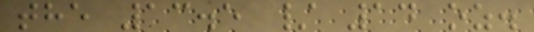the 13.5 / 14 oz.
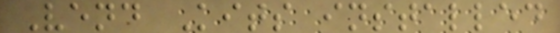Vend Kits installed
